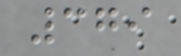379
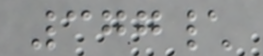377\
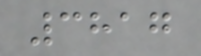3817
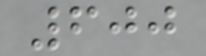600
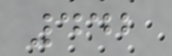442
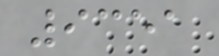9351
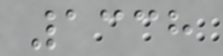1338
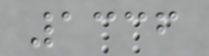1336
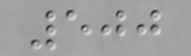500
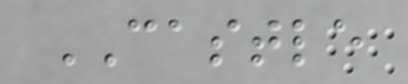CASTLE
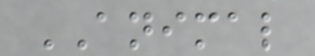ANIMAL
